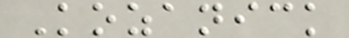Kozanick
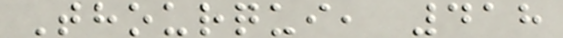Thourqui, 418
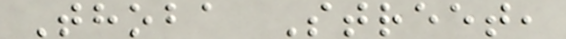Thoba Street,
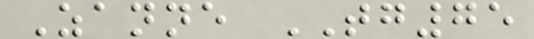Zanne TG75
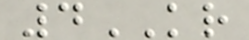4KR
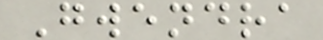Gwendra
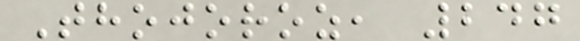Thojoroz, 247
